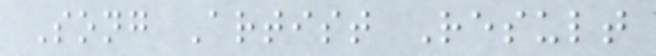Song Artist Result
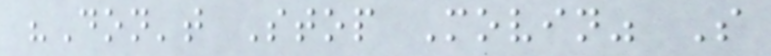"Don't Stop Movin" S
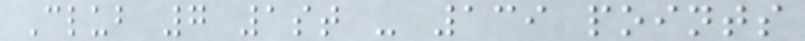Club 7 1st - 139 points
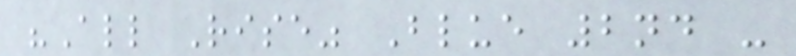"All Rise" Blue 2nd -
